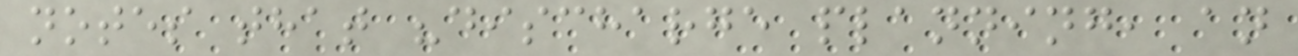notes that "discharge planning, an
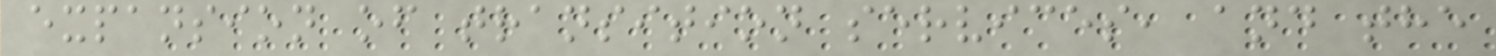expansion of transition services, and the
